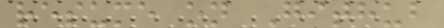resume on Github
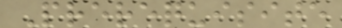Prerequisite
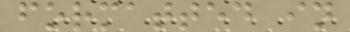formatted in
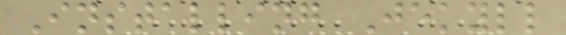Installing Jekyll
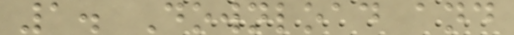1. Download and
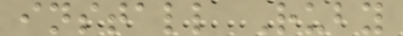install Ruby
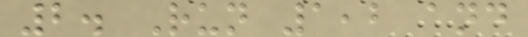2. Run 1,2 and
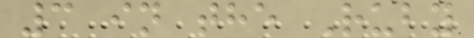3 in the Ruby
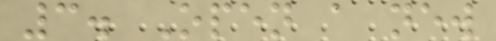3. Open a new
